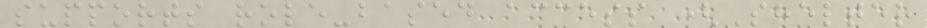supports role-based access (Shelter
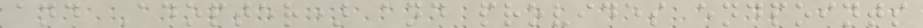and Adopter) and provides endpoints
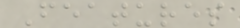Features
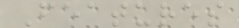Features
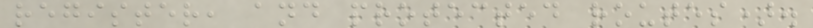register, and protected routes).
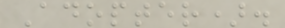Adopter).
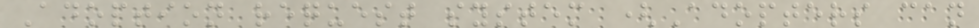Adoption request system (Adopters can
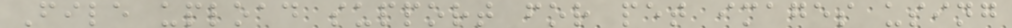File upload support for pet images using
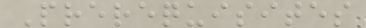Prerequisites
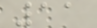11
